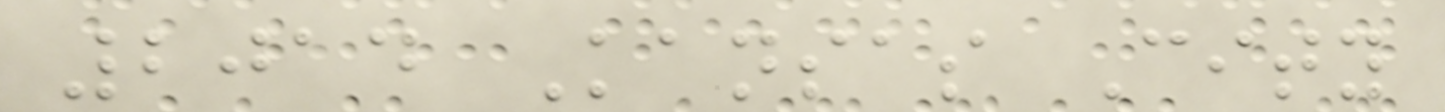2014 Kansas City
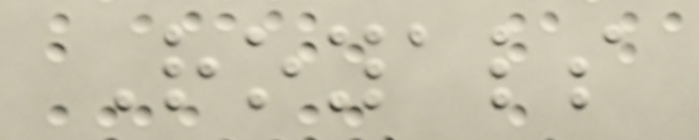Royals
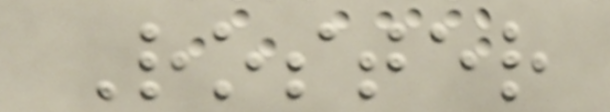Roster
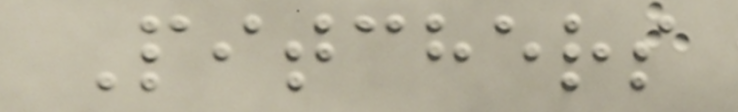Pitchers
